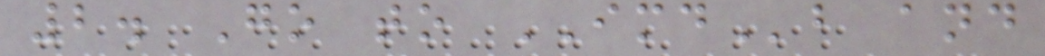2. Go to IMDb and
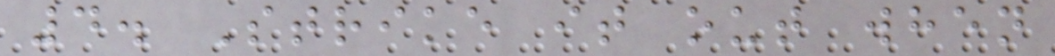4. Strike it out when
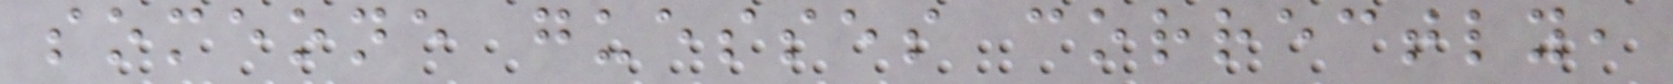someone guesses correctly,
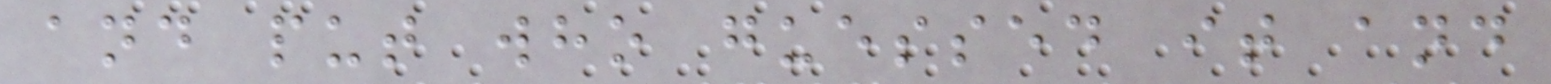and put who guessed it and
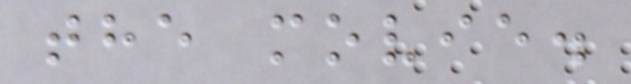the movie.
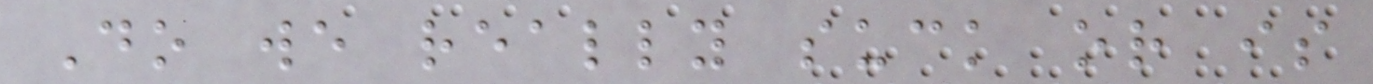Do we really suck or is
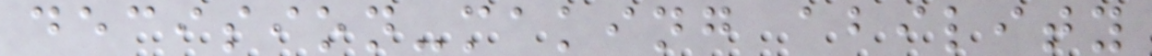decision-making ability
